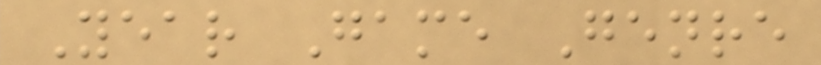Year Game Genre
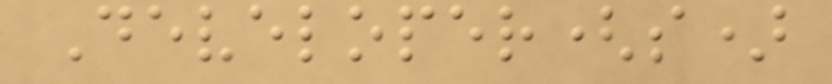Developer(s)
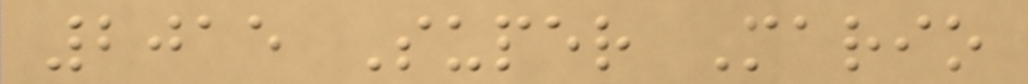2015 Super Mario
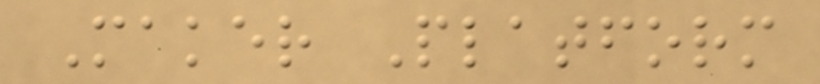Maker Platform
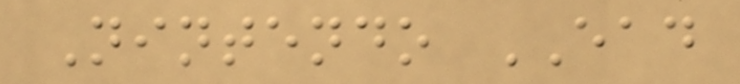Nintendo EAD
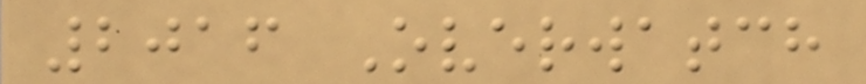2016 Overwatch
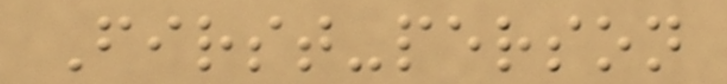First-person
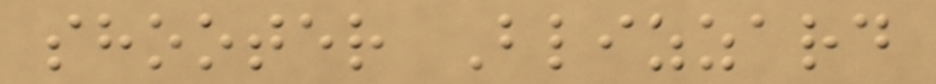shooter Blizzard
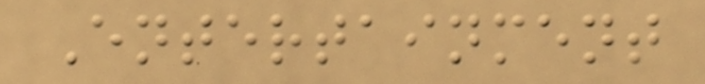Entertainment
